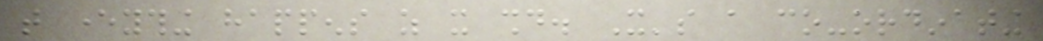that everything happens as it should. It's a co-ordinating
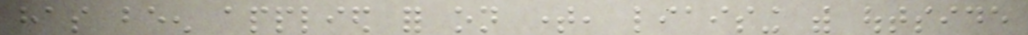has been applied for on time, liaising with outside
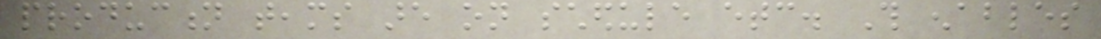production teams are on schedule etc. This enables
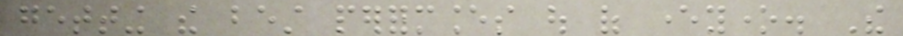getting the best performances out of everyone. The
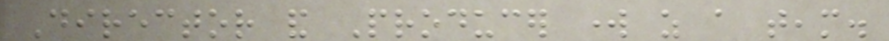Director and Producer work as a team.
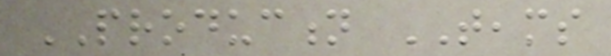PRODUCTION TEAMS
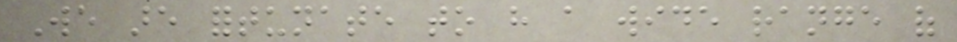We are fortunate to have a wide range of
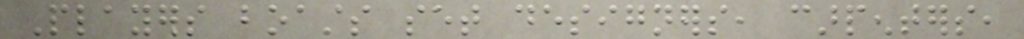Players boasts set designers, carpenters,
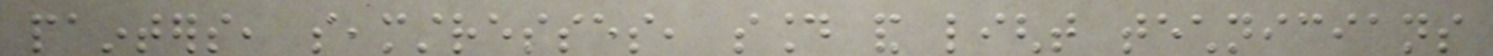painters, seamstresses, sound and light technicians
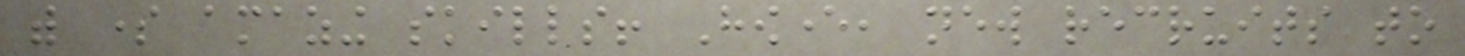with some amazing skills! However, new recruits to
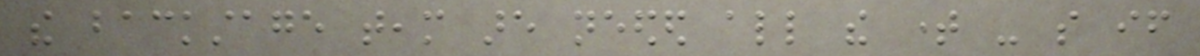the backstage team are needed all the time - so if
